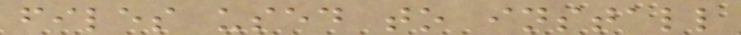files used to install
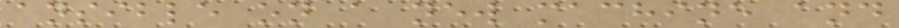ansible on a new machine and
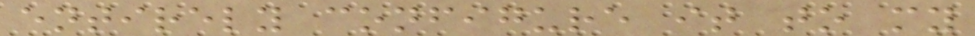entirely configure it to my
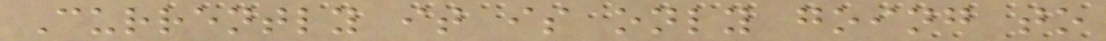Currently it is only going to
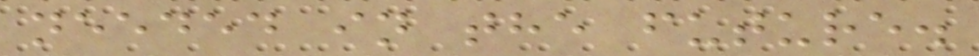needed in the future.
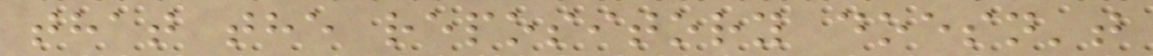that the repository doesn't
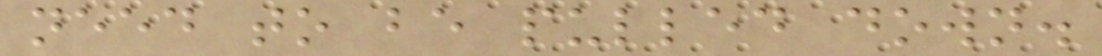need to be pulled down.
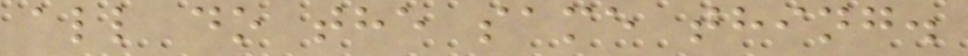all do the same thing.
